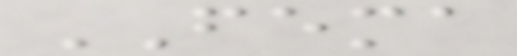FEMA
